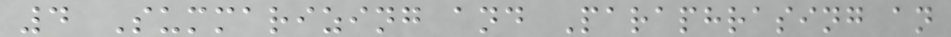4 Summarizing and Paraphrasing an
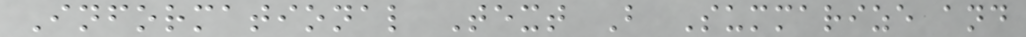Informational Text B Summarize and
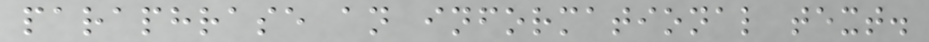paraphrase an informational text.
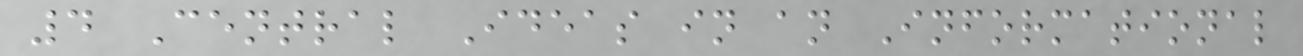4 Central Ideas in an Informational
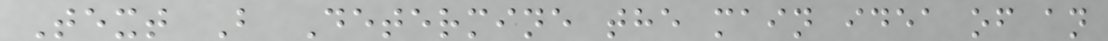Text B Determine the main idea of an
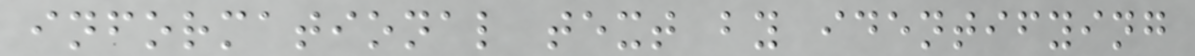informational text by identifying
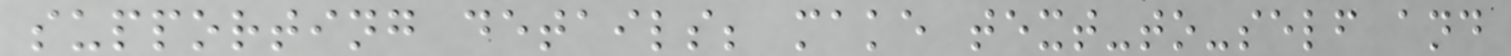supporting details; make text-to-self and
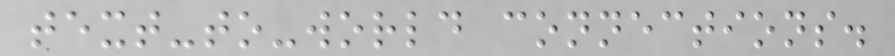text-to-world connections.
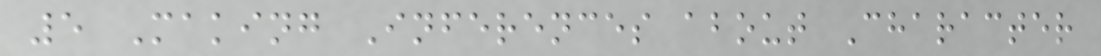5 Making Inferences about Character
